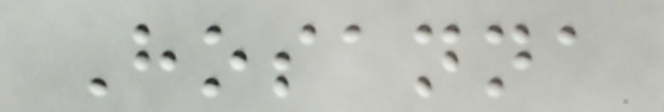Hosanna
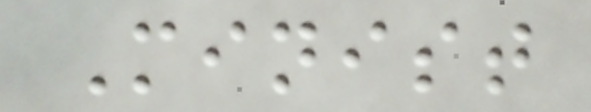Minist
